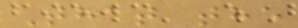That the
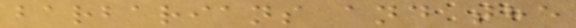barbarians and the
